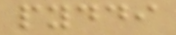pyddi
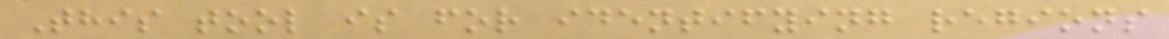This tool is for identifying regions
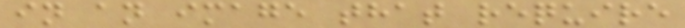in an image that require
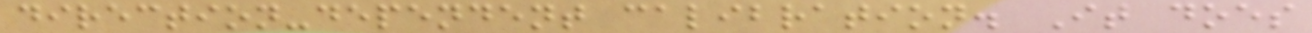direction-dependent calibration. It does
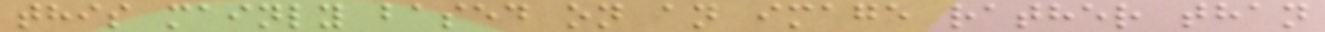this mainly based on an image rather than
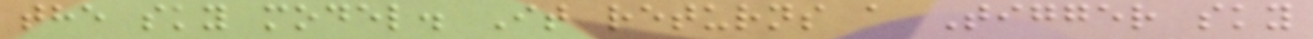the sky model. It returns a Tigger sky
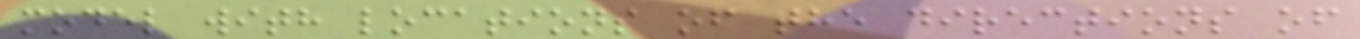model with locations of the directions of
